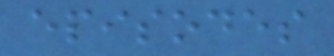episodes
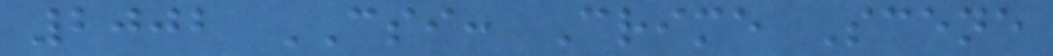2002 CSI: Crime Scene
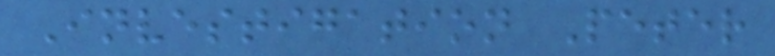Investigation Peter
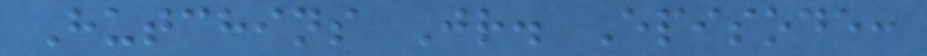Hutchins Jr. Episode:
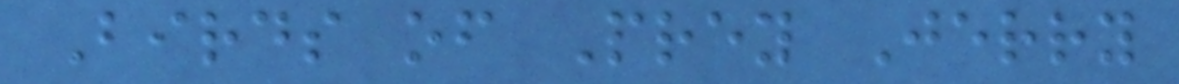Birds of Prey Jerry
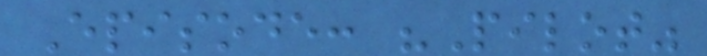Episode: "Pilot"
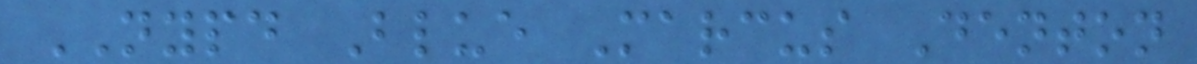NYPD Blue Marcus Denton
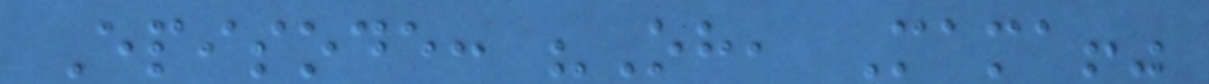Episode: "Oh, Mama!"
